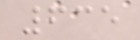635
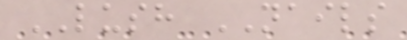LUSH NAILS
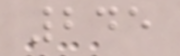245
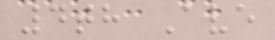4th Ave
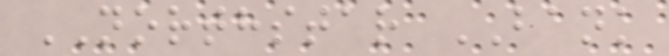NORTHSTAR BANK
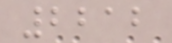2212
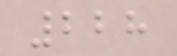228
